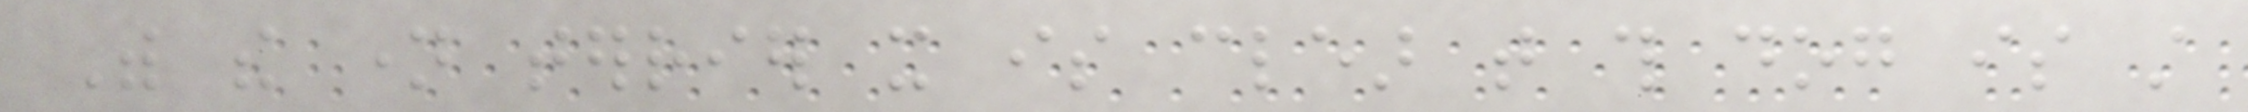With the name terrier it is clear that this dog is still
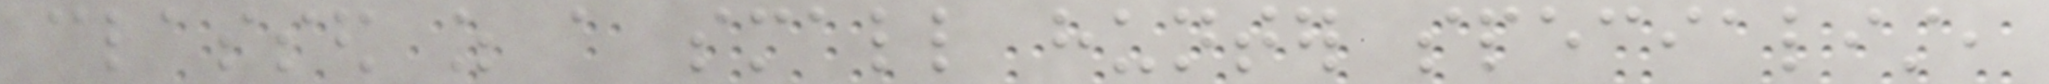classed as a small hunter specialist,
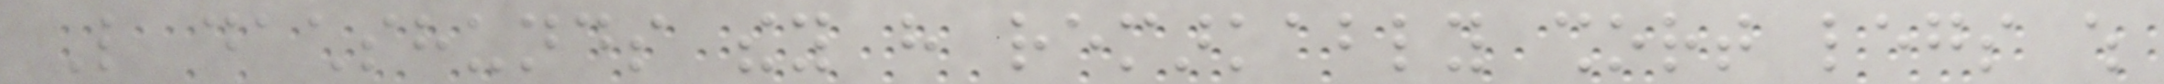Like dachshunds they have remarkably short legs which
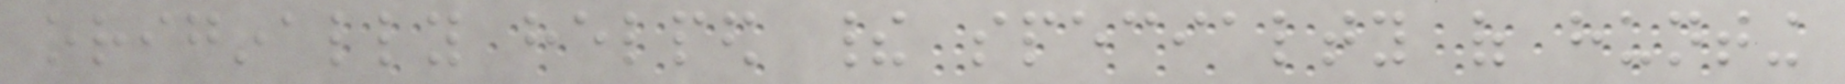originally helped their specialty of hunting
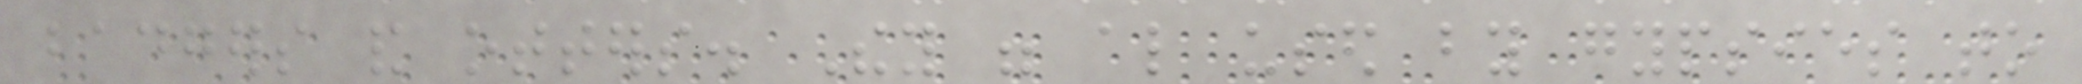badgers and otters. They were also used by gypsies to
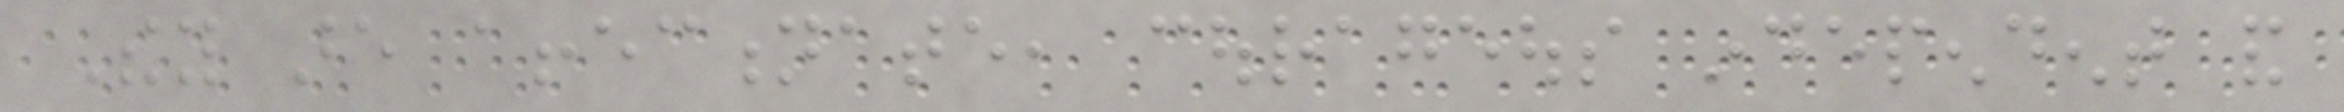They are affectionate, courageous independent and
